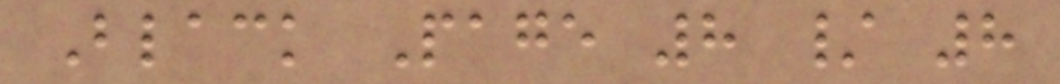Black Page 8 / 8
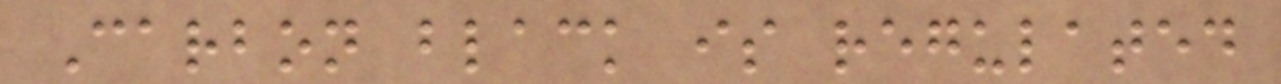Carbon black is regulated
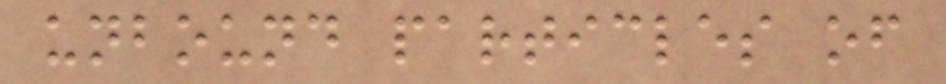unbound particles of
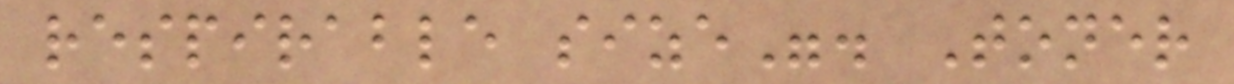respirable size". Toner
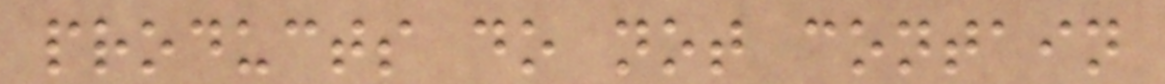products do not contain
